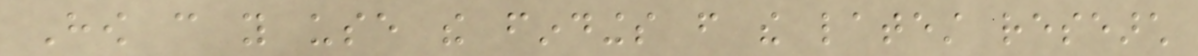How can you use the findings from the latest research
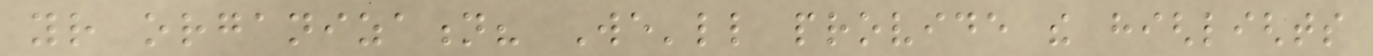your organization? We'll provide the highlights
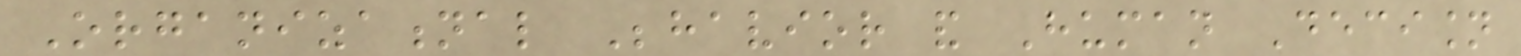Organizational Behavior and Human Decision
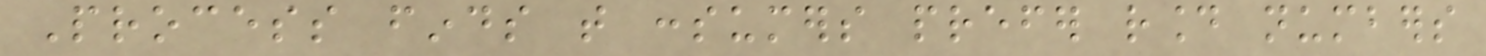Process finds that consumers prefer round numbers
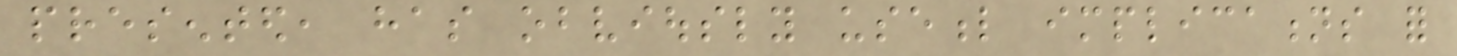presented, has obviously useful implications for
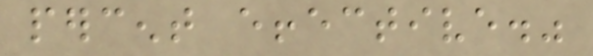percent effective."
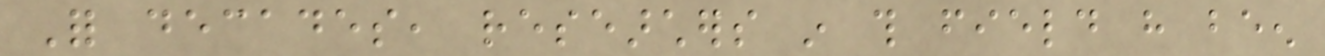For decades, researchers in this field have been
